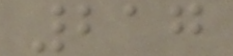217
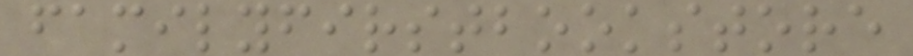familyfirstbookstore
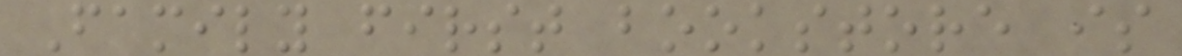Family first bookstore is
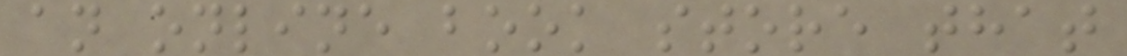an online book store that
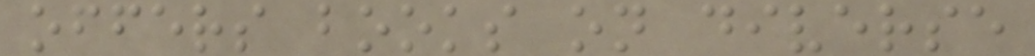offers books on diverse
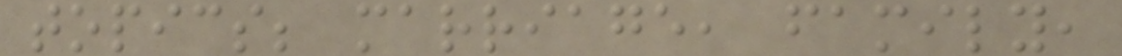topics; marriage, family,
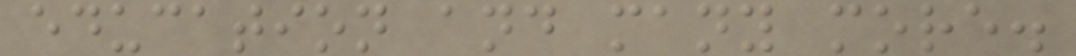education and many more.
